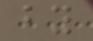by
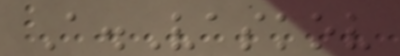A.Vaskov
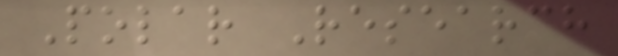Polar Research
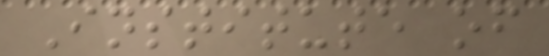Institute of
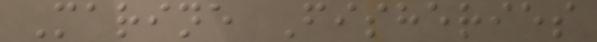Marine Fisheries
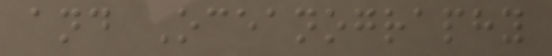and Oceanography
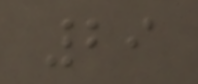29
